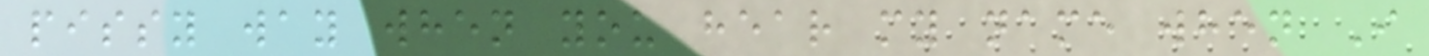pissy way when you hear my name when I
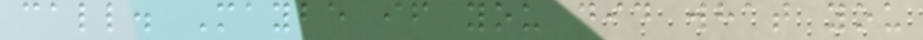call. Maybe if you did what you
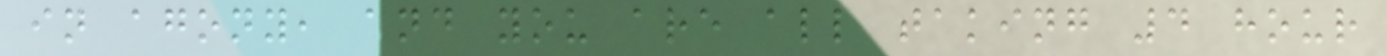in agony, and you are all taking 4 hour
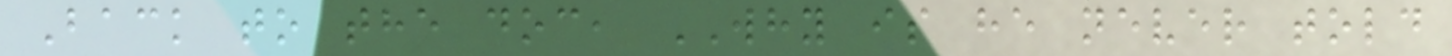Back to the doc, WHY is he never told
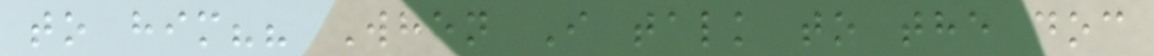to him?? When I talk to the doc
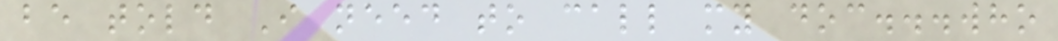be told I need to call my doc...who
